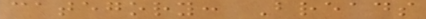category: Breads
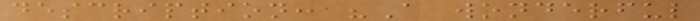description: "A wonderful
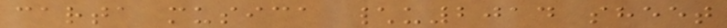carta musica \u2014 sheet
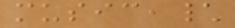music,\
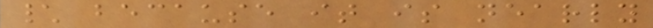\ because it is nearly
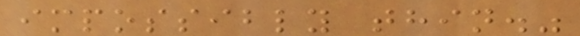impossibly thin."
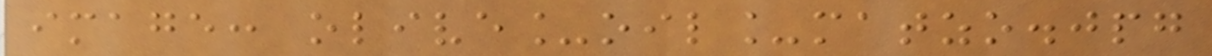image: olive_oil_matzo.jpg
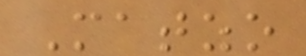Matzo
